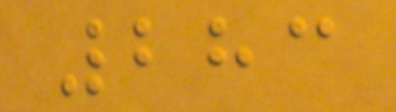283
